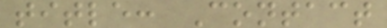title: Contact
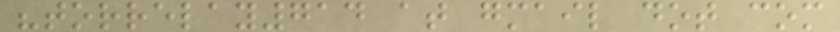"torrelay714 at gmail dot com
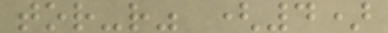tor-r" (4)
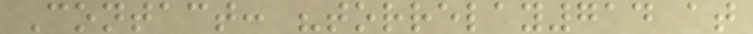Contact: "torrelay714 at
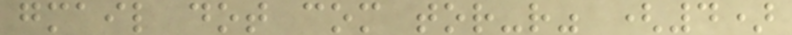gmail dot com tor-r" (4)
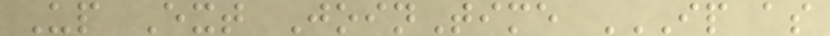Up Ext JoinTime IP AS
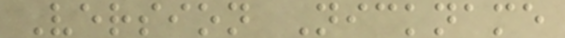Version Nickname
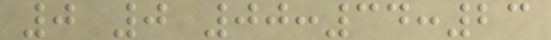0 0 00:34:23
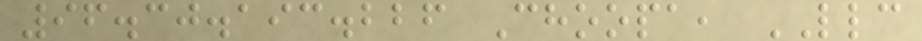96.30.193.226 Choopa, LLC
